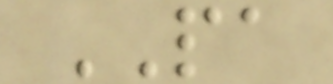PA
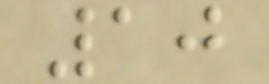10
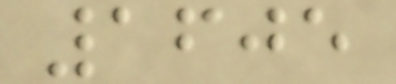1605
